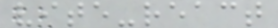vite-react
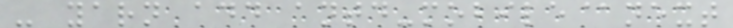- yarn add antd-mobile@next
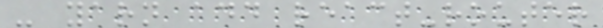- yarn add react-router
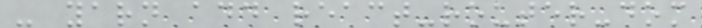- yarn add react-router-dom
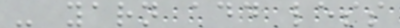- yarn add less
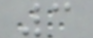3
